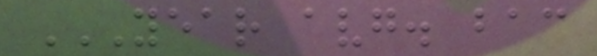YEAR AVG. BAC
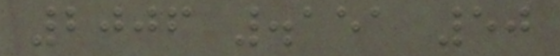2006 .151 50
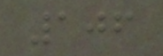106
